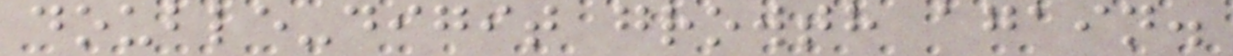double-digit growth again.
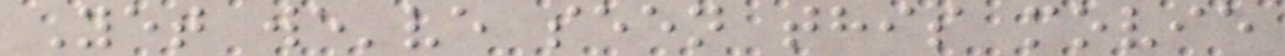Yet we've seen this movie
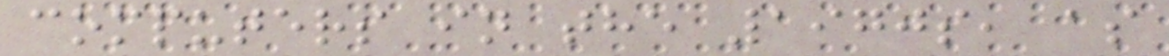computers in the 1970s, as
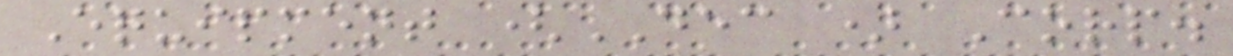Equipment (DEC ) Corp.
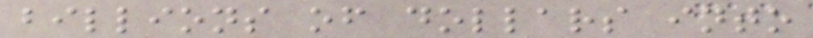billions of dollars into
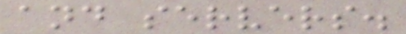and servers.
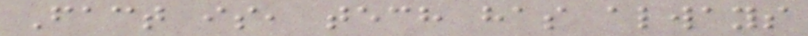Fact is, tech has always
